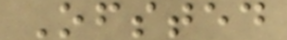Ofsted
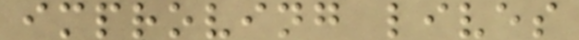improving lives
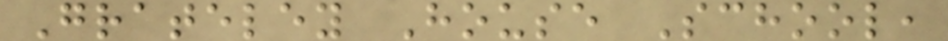Grateley House School,
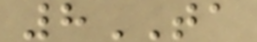8TA
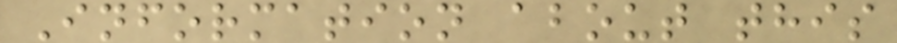Information about this
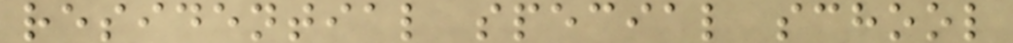residential special school
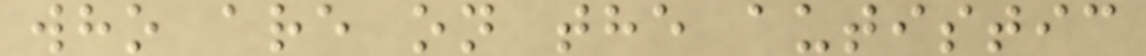who are on the autistic
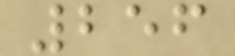256
